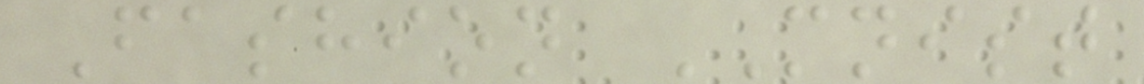Fashion MNIST
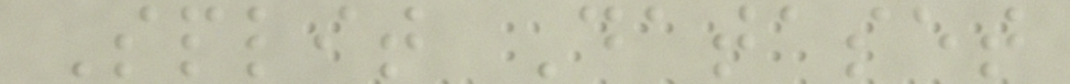Split Dataset
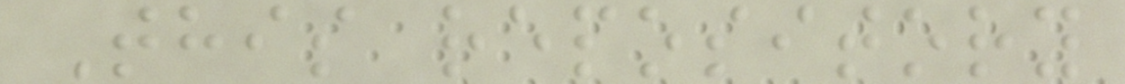This repository
